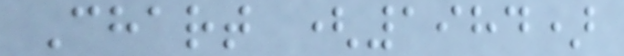Chart (1984)
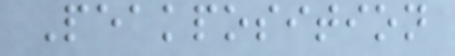Peakposition
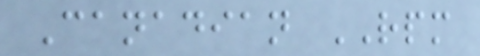Canadian RPM
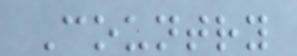Country
